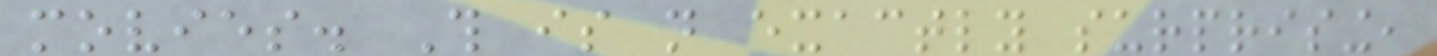movies. This is not exactly surprising,
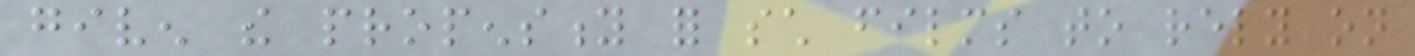given the propensity for such films to rely on
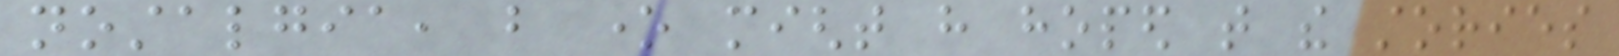nostalgia, but one might have hoped that the stories
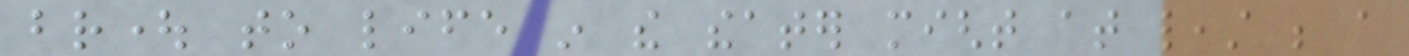brought to life in the theater might at least be a
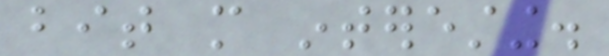bit more interesting.
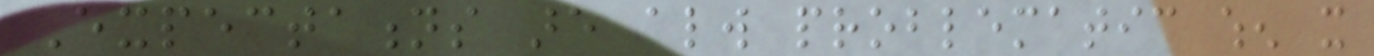Expectations are always problematic when it
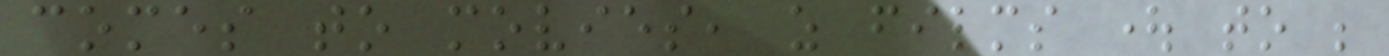comes to movies, as films ought to be
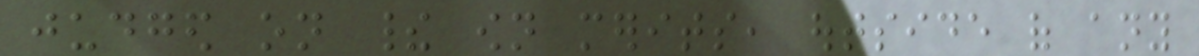judged on their own merits, outside of any
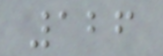126
